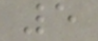5
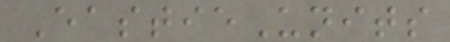EastieUnits
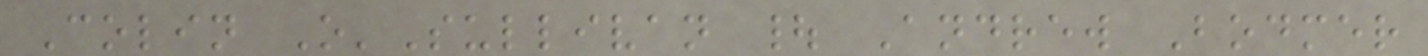Colin O'Sullivan | Andrew Bodmer
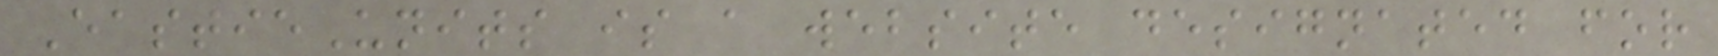EastieUnits is a website designated for
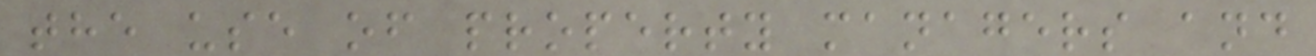the use of property managers and
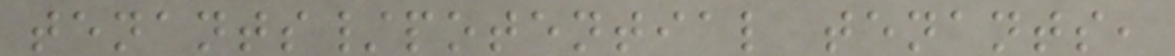tenants/potential tenants,
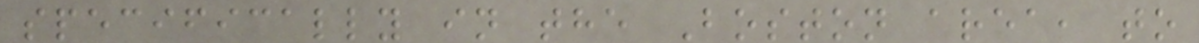specifically in the Boston area, to
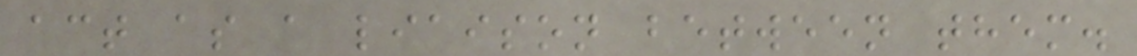act as a liaison between them.
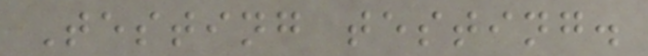Testing testing.
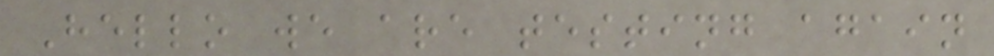Hello we are testing again
